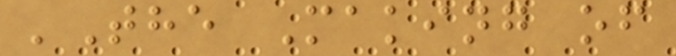'The Making of
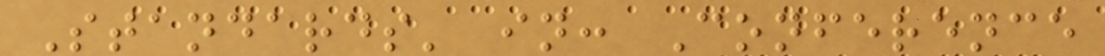Standards' in: Conference
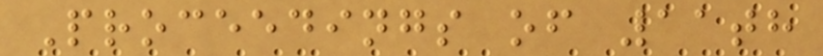Proceedings of 11th
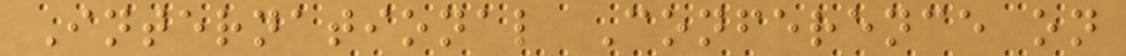International Conference on
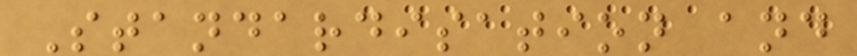Standardisation and
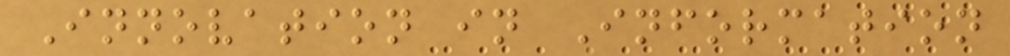Innovation in Information
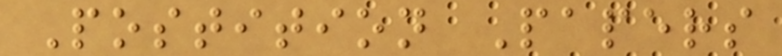Postition Papers
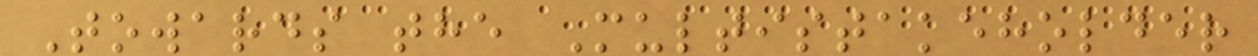Towards the Multistakeholder
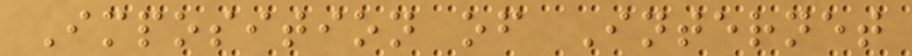Imposition of Internet
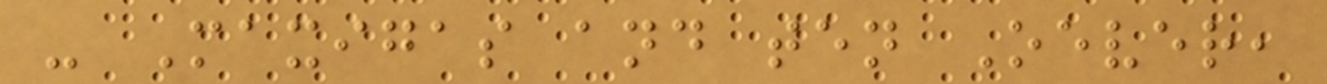- Maxigas and ten Oever,
